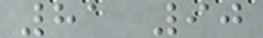81 90
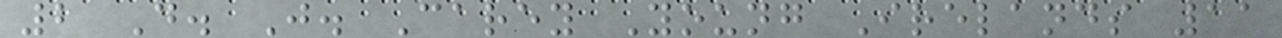2 D. J. Carey Young Irelands 11
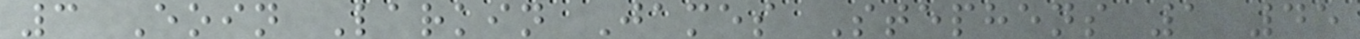3 Eoin Larkin James Stephens 1 45
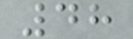48
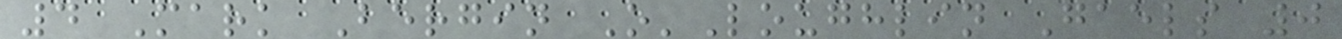4 Mark Bergin O'Loughlin Gaels 0
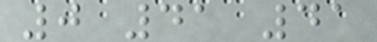0 41 41
